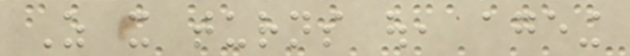As it turns out, ageing
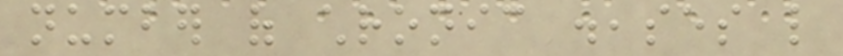number of chronic diseases like
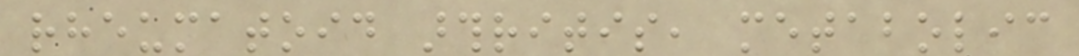rheumatoid arthritis, metabolic
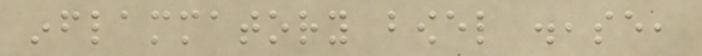inflammatory bowel disease,
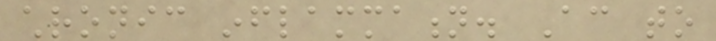chronic inflammation. According to
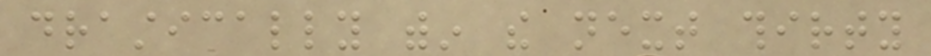drastically within the next thirty
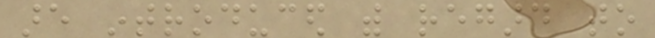are introduced with regard to
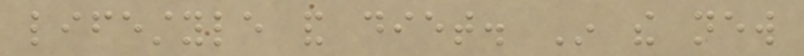lifestyle and diet. In the new
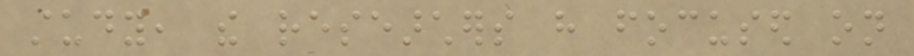study, the researchers have focused on
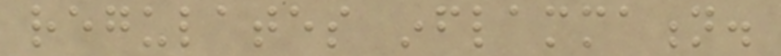regulates inflammation.
